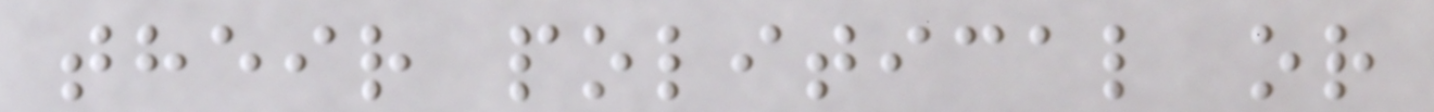their political or
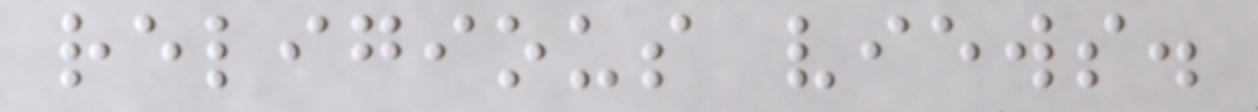religious views.
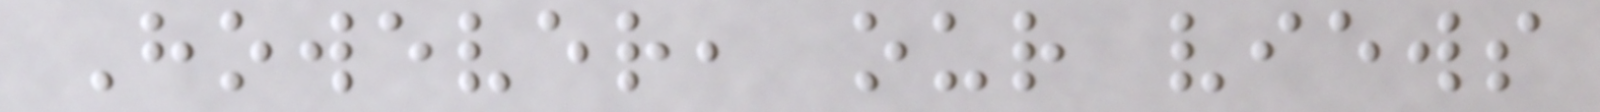However, our views
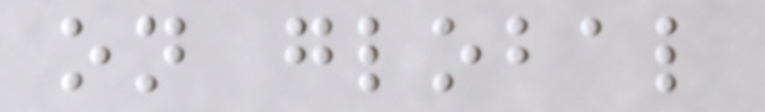on global
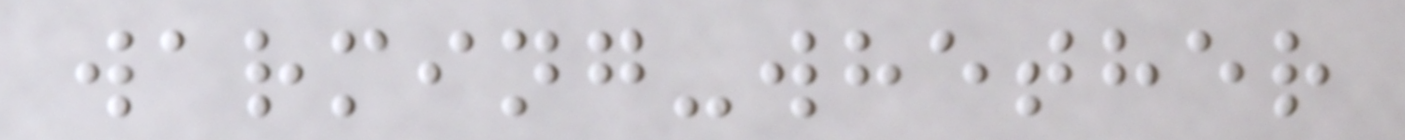warming-whether
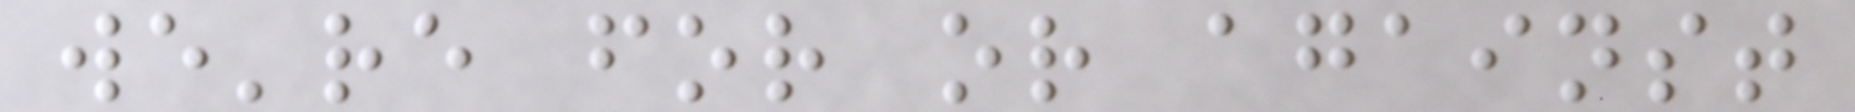we're for or against
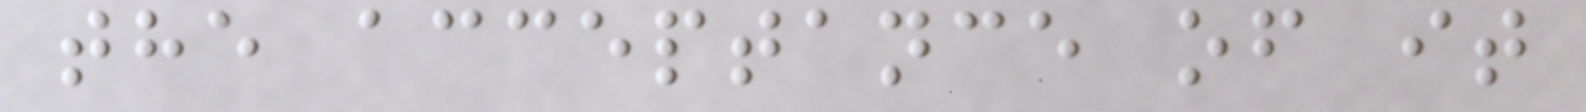the acceptance of it
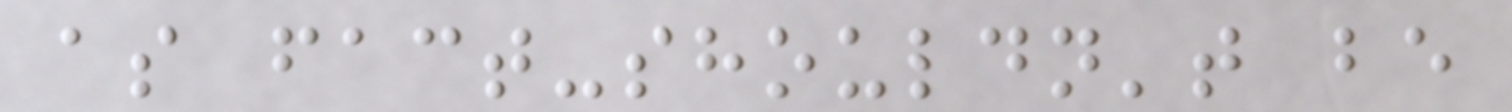as fact-shouldn't be
